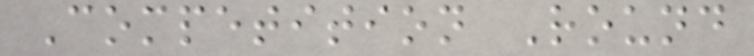Competition Round
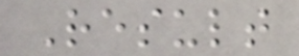Result
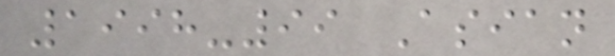1998-99 Asian
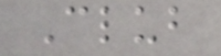Club
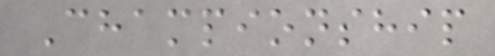Championship
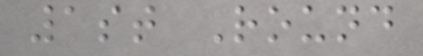1st Round
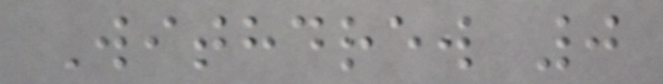Withdrew 0
